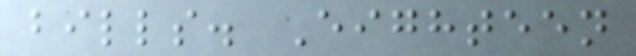bills. Eighteen
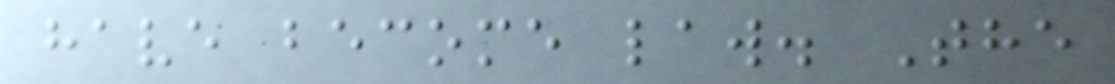have become law. The
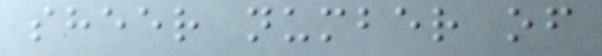sheer number of
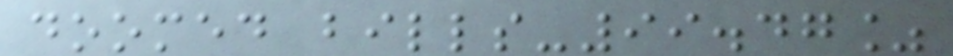doomed bills-99.47%
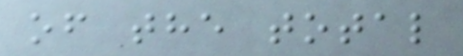of the total
